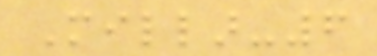Millar-6
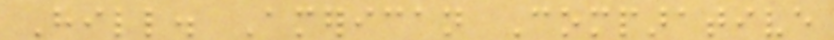Hill. American Comparative
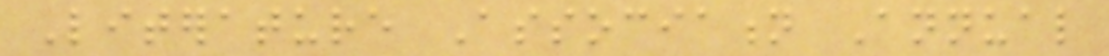Literature Association Annual
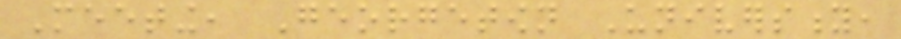Meeting, Georgetown University,
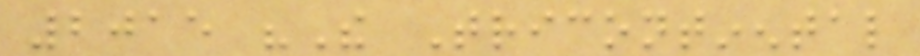2015 "The Tricontinental
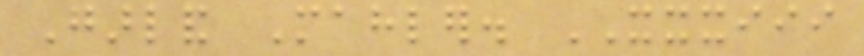Garland Mahler. XXXIII
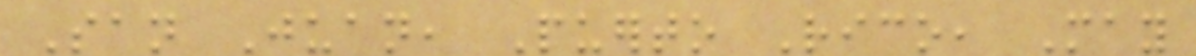San Juan, Puerto Rico, May
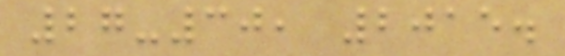27-30, 2015.
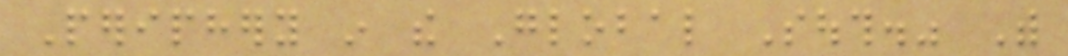Periphery in the Global South." With
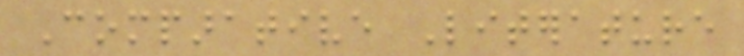Comparative Literature
